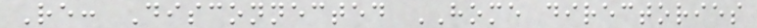Re: Disconnected HOME directories
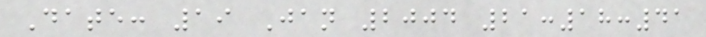Date: 19 Jan 2004 21:18:41
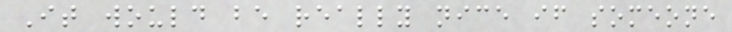It would be really nice if someone
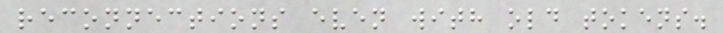reconnections even with old tokens.
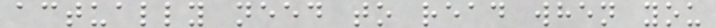actually need to read when you
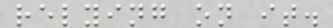relying on it.
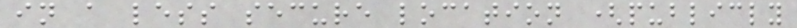in a less secure location (publicly
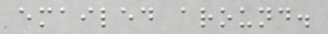emailed around.
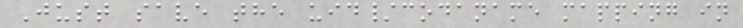Just save the uid/codaname mapping in
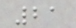21
